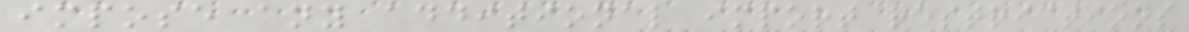impose any additional import restrictions
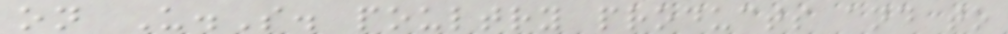on U.S. poultry products and to
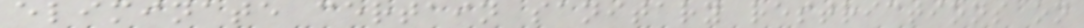eliminate certain sanitary restrictions on
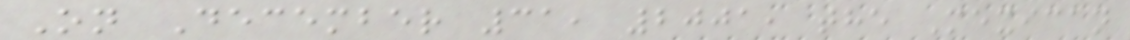On December 31, 2001, the Mexican
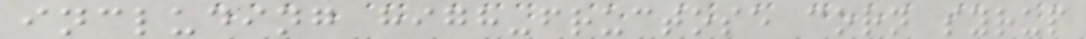including high-fructose corn syrup
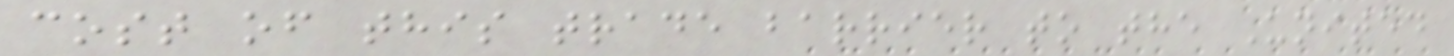cost of this trade barrier to the United
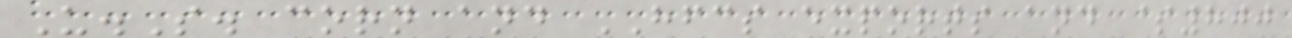U.S. corn and HFCS exports and $800
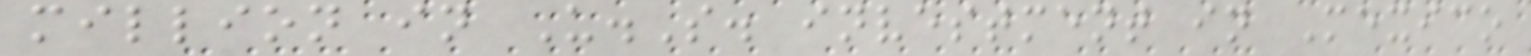million in U.S. investment in Mexico
